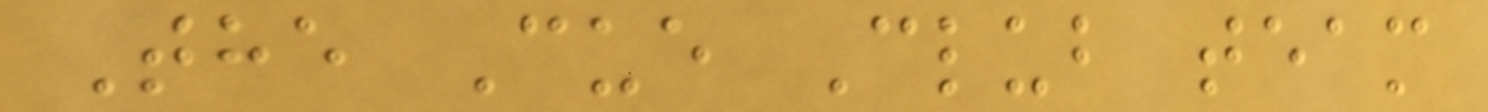The Cue Club team
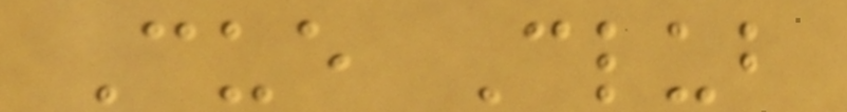Cue Club
